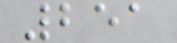251
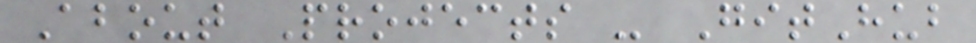About Projects - GitHub
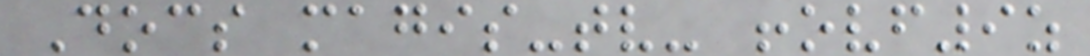Docs magis-tv- !ovf9z
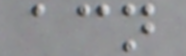acn
